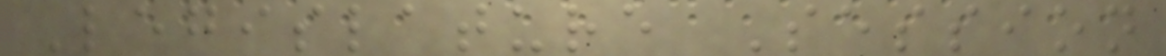Legislature Session
